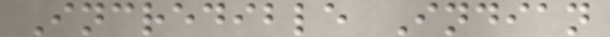Incredible Indian
